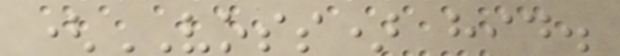(VOSS) hid.
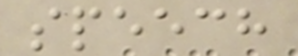speech
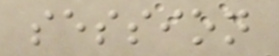session
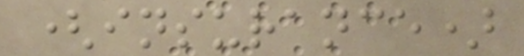(insurance)
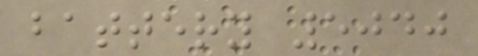battery 5040
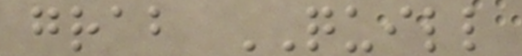grab QUILL
